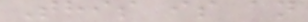This is an
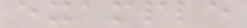example
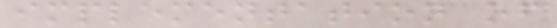implementation of
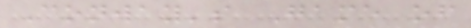Conway's Game of
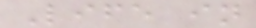Life in
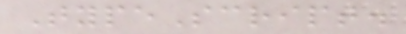TypeScript.
